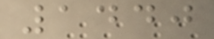1440
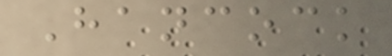Hancock
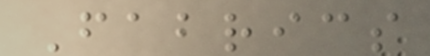Fabrics
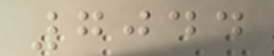7044
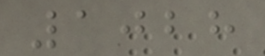1028
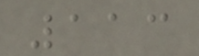113
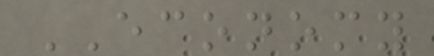ECONOMY
